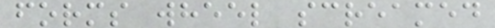forms wheel screamed
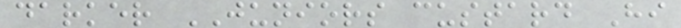darker JUNIORS custard Hi
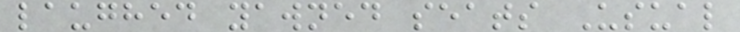laughed yawned seats Usual
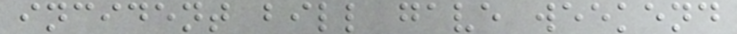incident bill gave weekend
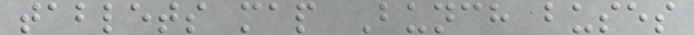tablets map Bunch buses
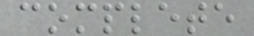complete
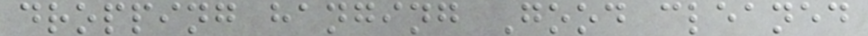dropping hanging Good cleaned
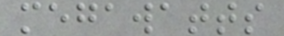megawatts
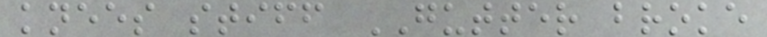knees stiff GUTTER broke
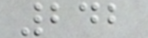242
